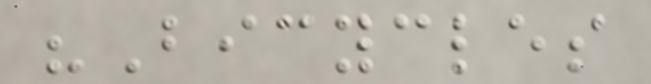"Bicycles
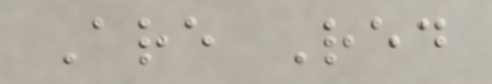Are Red
